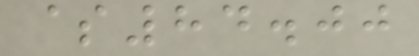$84.00
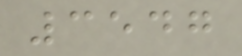3547
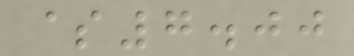$7.00
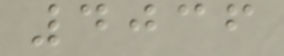4036
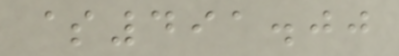$491.00
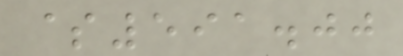$591.00
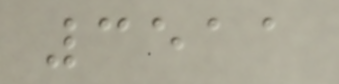3511
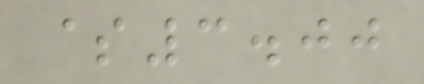$3.00
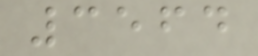3564
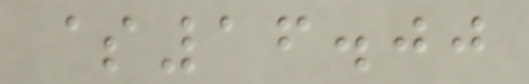$16.00
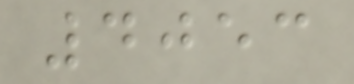4053
